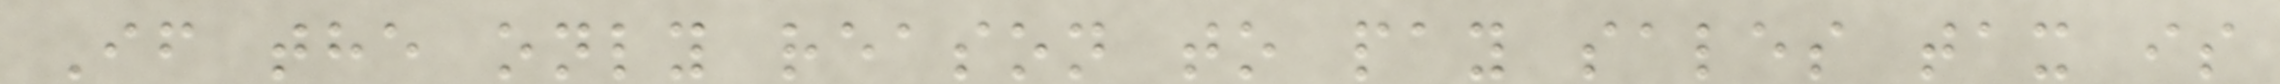If the only reason to pay sales tax is
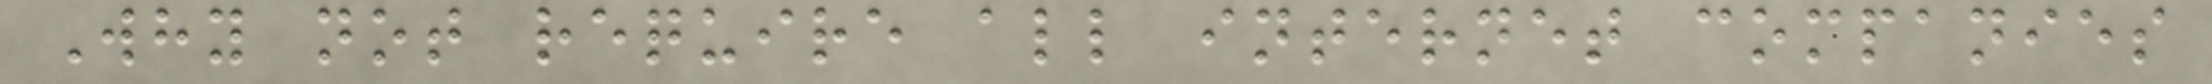Why not require all internet companies
